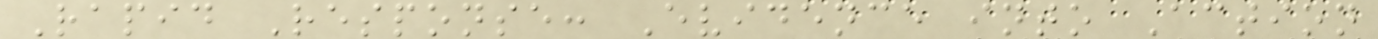Rapid Response: Evidence into Action
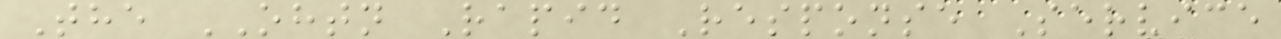The OHTN Rapid Response Service
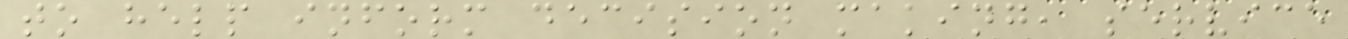to help inform decision making, service
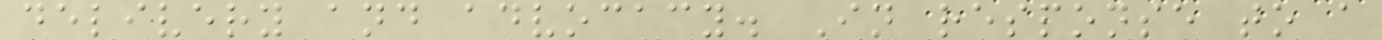delivery and advocacy. In response to a
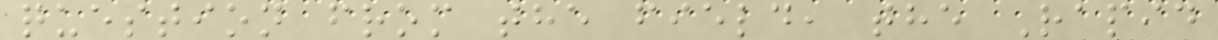question from the field, the Rapid
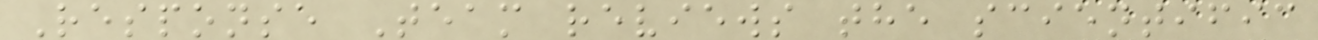Response Team reviews the scientific
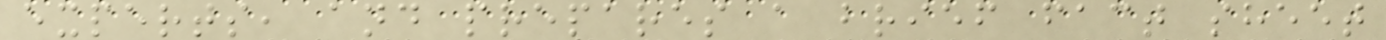experts, and prepares a brief fact sheet
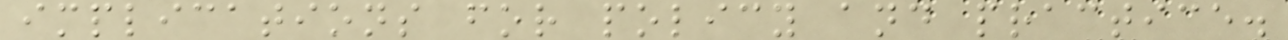implications for policy and practice.
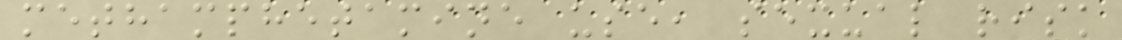methamphetamine use, sexual risk
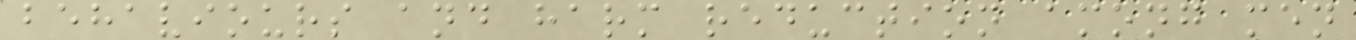behaviours and harm reduction among men
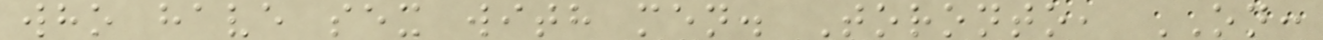who have sex with men. Toronto, ON:
